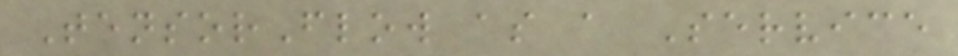TensorFlow as a Service
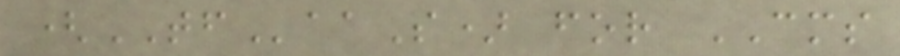(TFaaS) for CMS
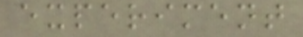experiment
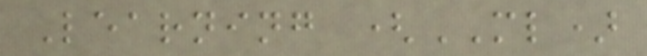Learning (ML)
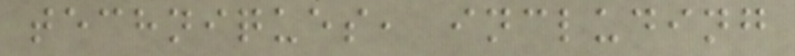techniques, including
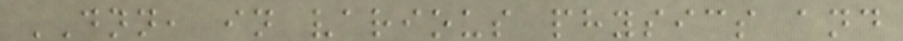DNN, in various physics and
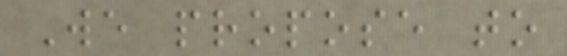We propose to
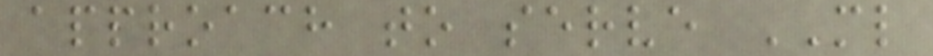approach to serve ML
